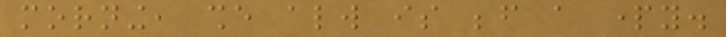morning, she always is before a party.
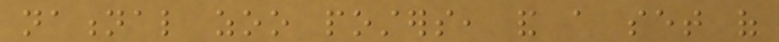national zoo posters, and a set of
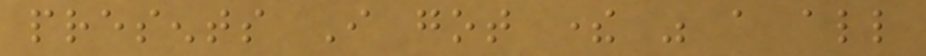presents I got there was a all
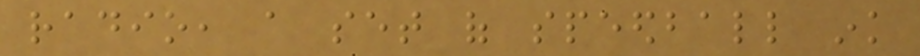radio, a set of speedball ink
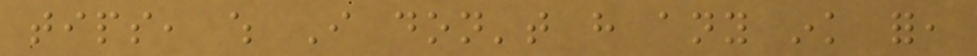tips, which I don't have any ink for,
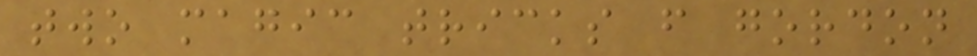two magic tricks from gordon
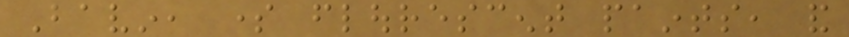Bavin, some flourescent paints, and
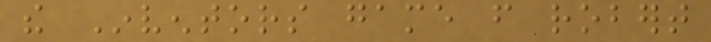the Inventors game from robert
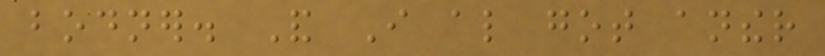bodner. And I also got anther
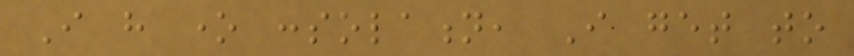I have one consolation, I get to
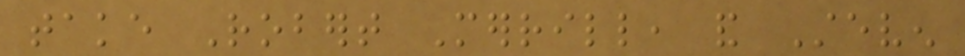take Robert Merrill, and Steven
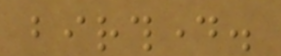birthday.
